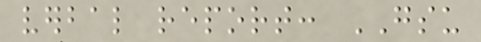verbal report: GSU
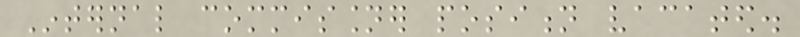Internal commissioner position vacated.
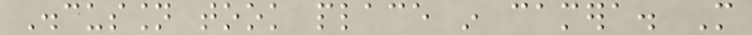Discussion took place in camera. More
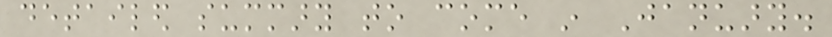detailed summary to come in January.
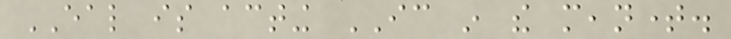EAL is acting IC in the meantime.
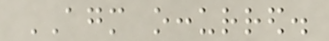AGM occurred.
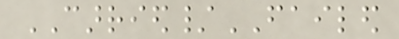CARRIED/FAILED
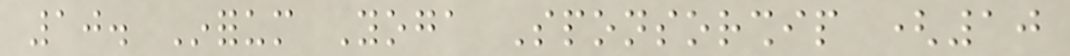10. Inforum Yoga Sponsorship (10
